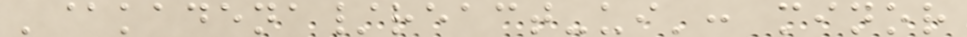'@kadena/react-ui': minor
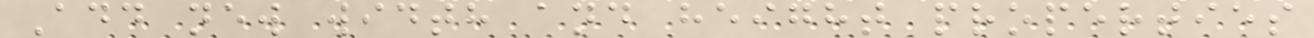Add new width and height properties
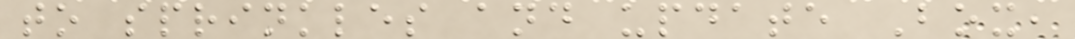to sprinkles and update Box,
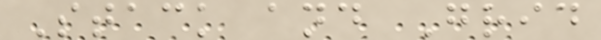Stack and Grid
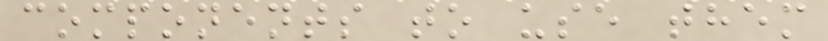components to use them
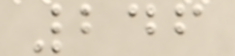246
